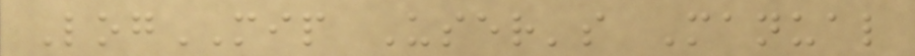LogMIP User's Manual
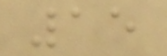15
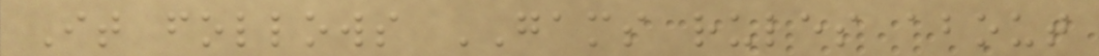It follows GAMS rules about
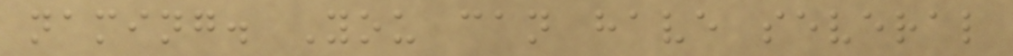naming. You can have several
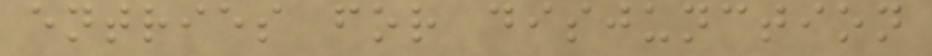entries for disjunction
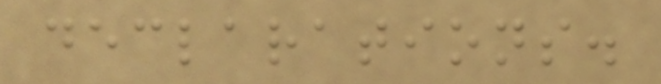declarations.
